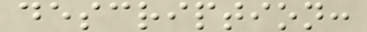description:
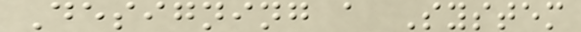Designing a System
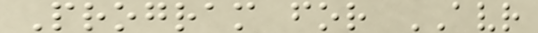Program for AVR
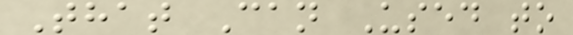That Can Used to
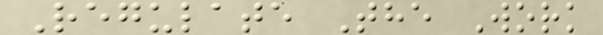Regulate The Work
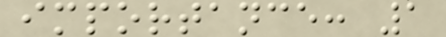importance: 1
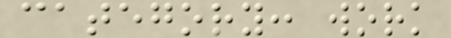category: work
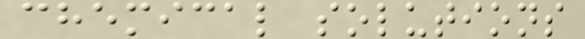chemical solutions
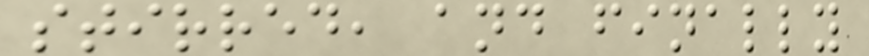stirred, and finally
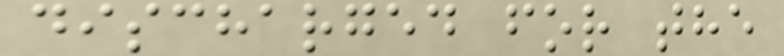discharged for the
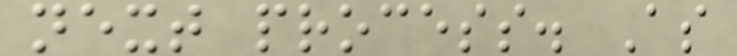next process. As
